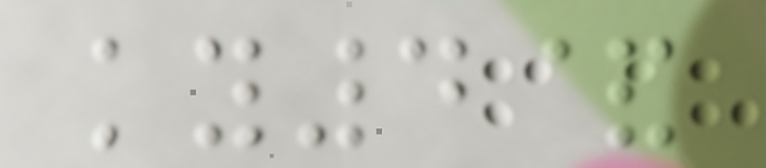ky4&
